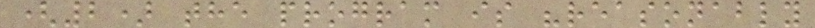(2) the program is "reasonably
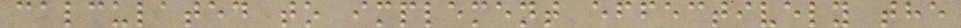calculated to implement effectively the
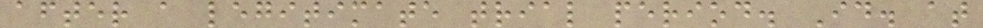after a legitimate trial period. Id. at
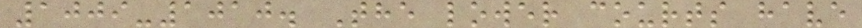1009-1010. The lower courts have
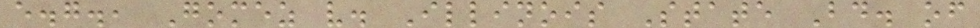e.g., Gomez v. Illinois State Bd. of
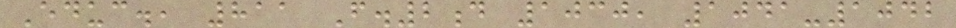Educ., 811 F.2d 1030, 1041-1042
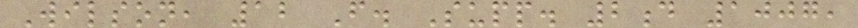Wilson, 12 F. Supp. 2d 1007,
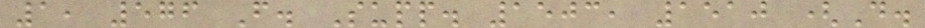1, 576 F. Supp. 1503, 1510 (D.
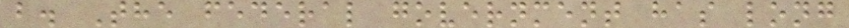b. The federal government has long
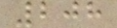208
